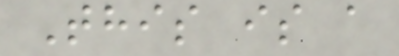This is a
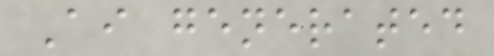Ai generated
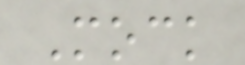Mock
